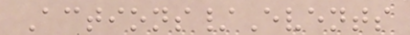Actions/Events
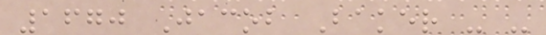1670 Jacob Baker - -
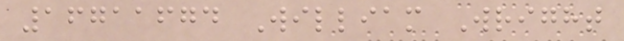16711674 William Wright
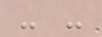- -
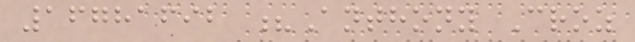16781692 ?Anthony Croz
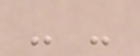- -
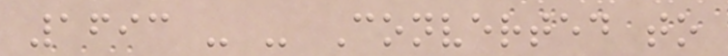1693 - - Converted to
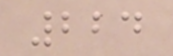224
